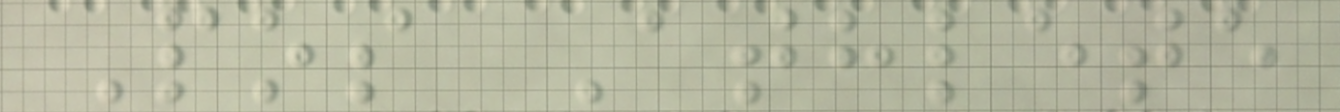Pos Athlete
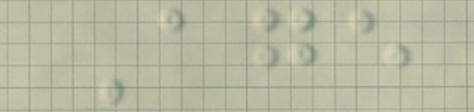Age
